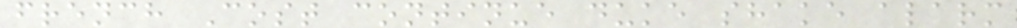french Cost continue duke shake alarm
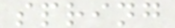spring
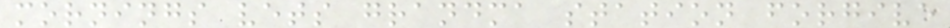mornings vets grandma station forgive
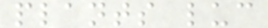plants luc
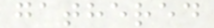gathered
